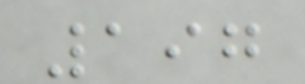197
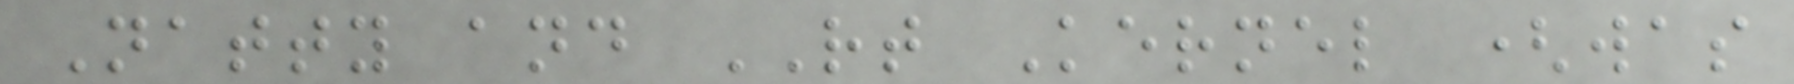Natty and RT Kernel (was
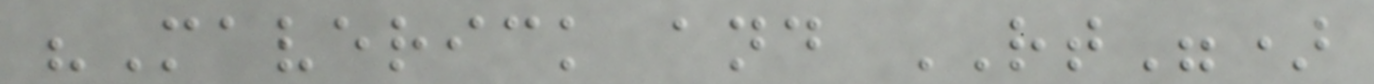"Maverick and RT")
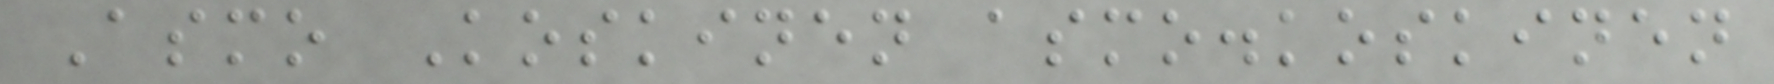Asmo Koskinen asmo.koskinen
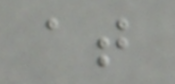at
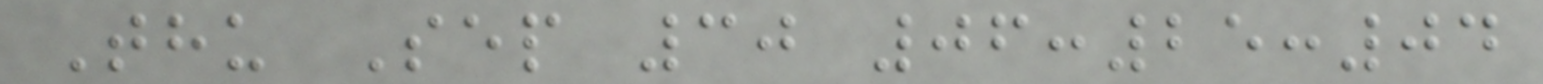Thu Sep 30 06:25:04
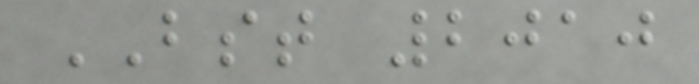BST 2010
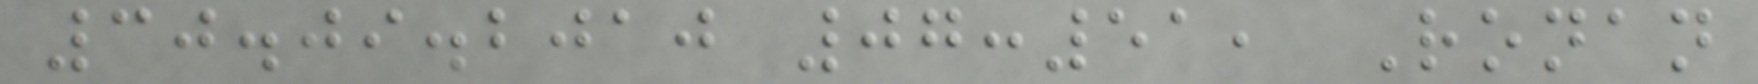30.09.2010 07:51, Ronan
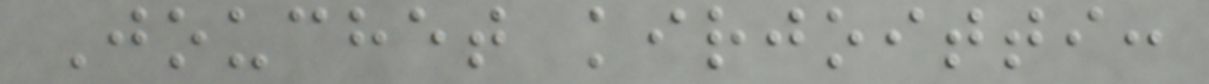Jouchet kirjoitti:
